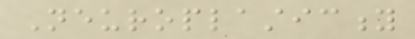Neuroplasticity
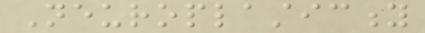Neuroplasticity
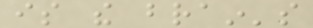is the brain's
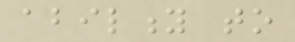ability to
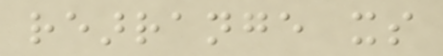rearrange its
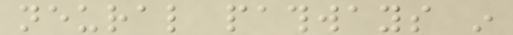neural pathways in
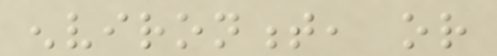environment, or
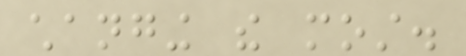changing the most.
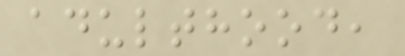adulthood,
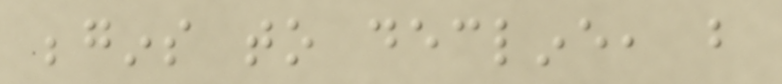begins to decline, but
